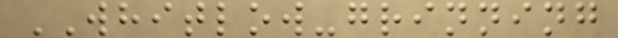WHITLOW-grinning
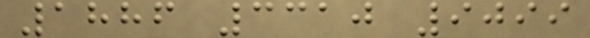1886 3310 9099
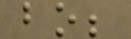bo;
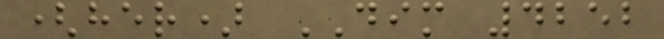(her) DIM 4252
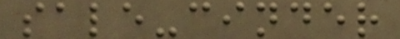sale-cinder
